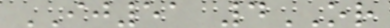IJ51 4OR
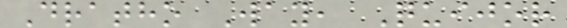Dratho Way, Quijor
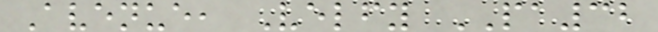Avenue, Velfy PA32
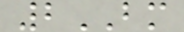2BM
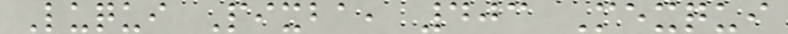Luqui Pixba, 403 Mexqui
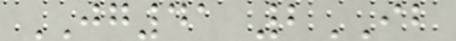JG41 2IB
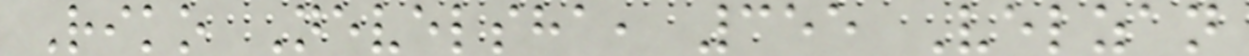Riko Nevelsha, 355 Velzan
